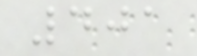401
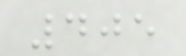405
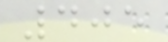405
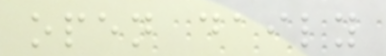open daily
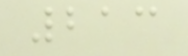213
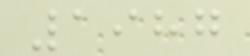1987
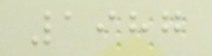1987
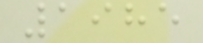1985
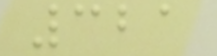321
